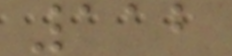112
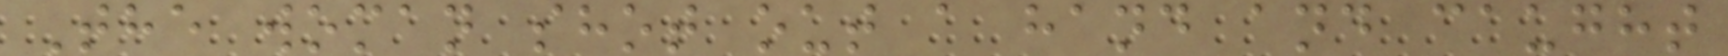The woman shot out a hand and caught
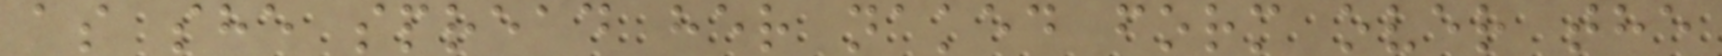as she spread her naked form over the
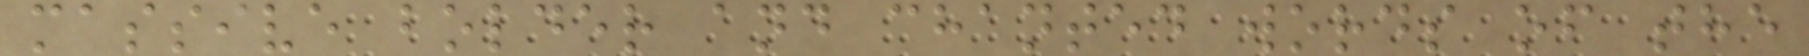massive bolder and chanted words of the
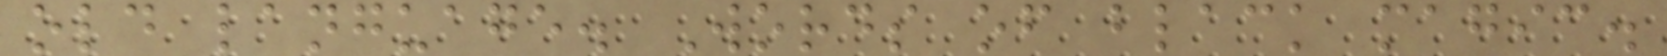old language. Words of black magic.
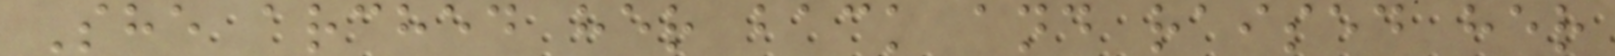She arched her back and raised her
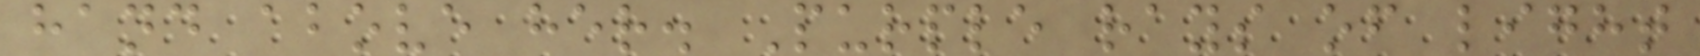hand above her. Purple rays of light
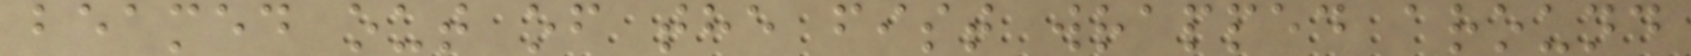beamed out of the fist wrapped around
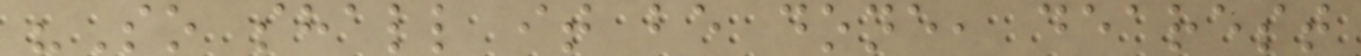"So shall it be done, dearest
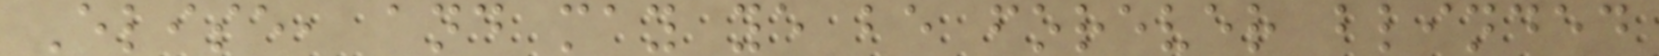Elise, and may ye be forever blinded
